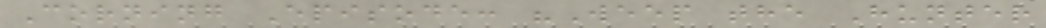Corning Episode: "Weep the Hunter
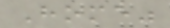Home"
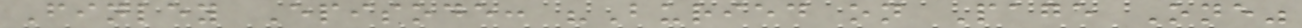Finley Episode: "Buried on Page One"
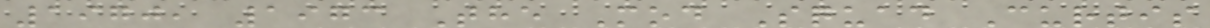1970, 1973 The Mod Squad Curtis
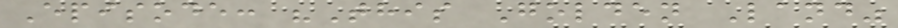Episode: "This Golden Land"
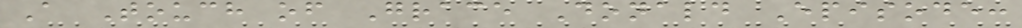A Touch of Grace Donald Episode:
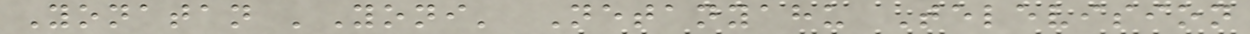Yonatan 'Yoni' Netanyahu Television
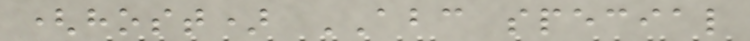(host) ABC special
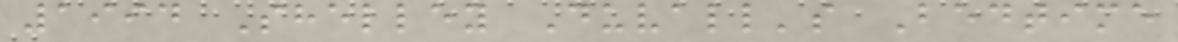1994 Shelley Duvall's Bedtime
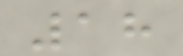18
